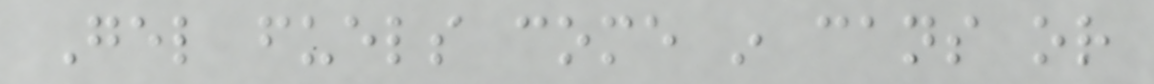Gel fuels come in cans or
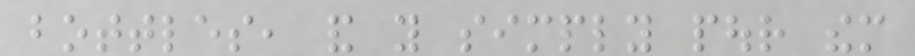bottles, and you simply pour them
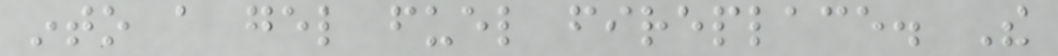into a gel fuel fireplace. The
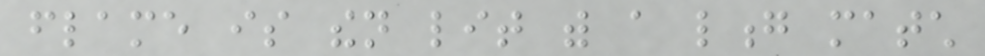flame is then lit with a long match
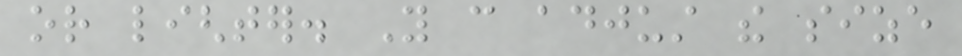or lighter. You can adjust the size
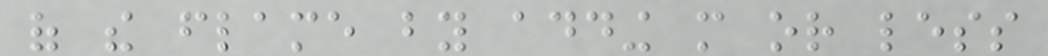of the flame by adding more or less
